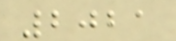2021
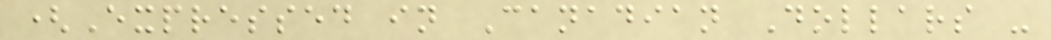(Expressed in Canadian Dollars -
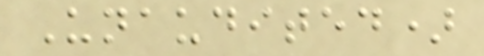Unaudited)
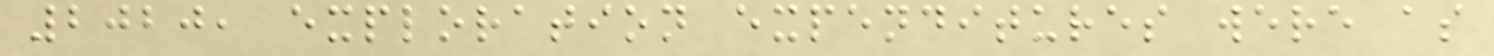2020, exploration expenditures were as
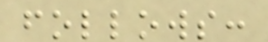follows:
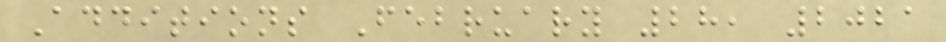Additions February 28, 2021
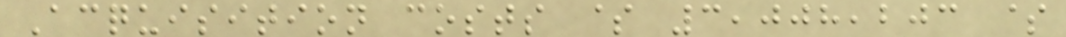Acquisition costs $ 3,008,203 $
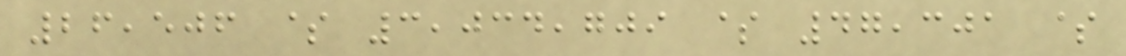26,506 $ 3,034,709 $ 47,301 $
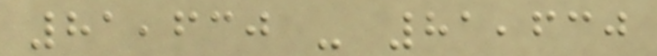81,630 - 81,630
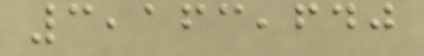3,163,640
